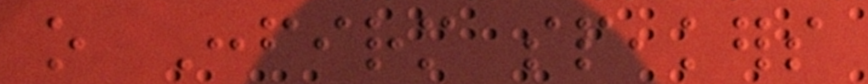o Confirm speakers
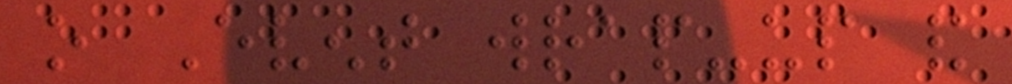o Event wrap-up and
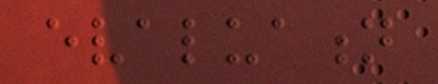evaluation
